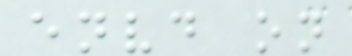envd on
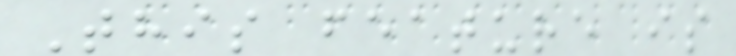This feature is
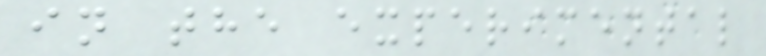in the experimental
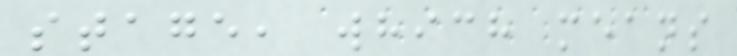stage, which means
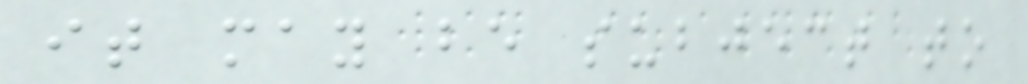it may be subject to
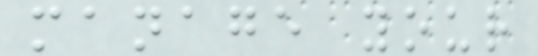manage your
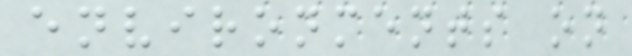environments on
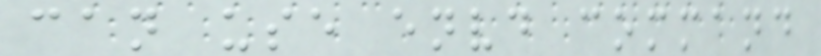can use envd command
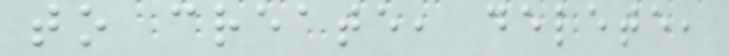to create, delete,
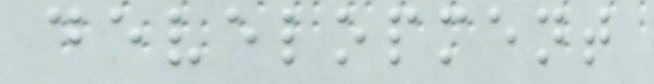development
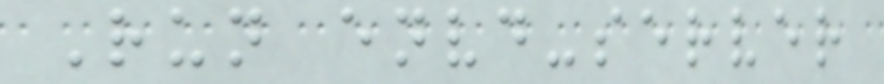Run envd-server
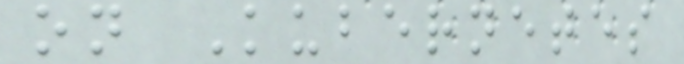on Kubernetes
